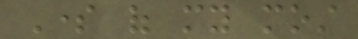Some of my most
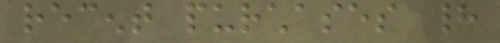recent purchases had
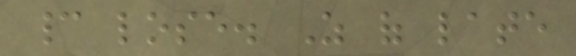cannot lose. As of late
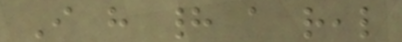I have had a real
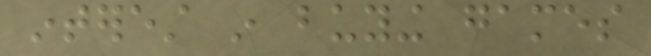interest in buying games
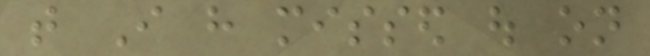that I have missed out on
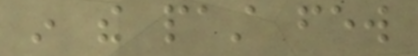in the past few
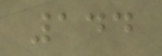144
